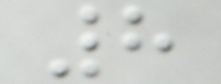8
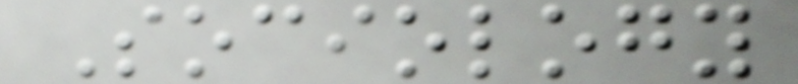Sociology
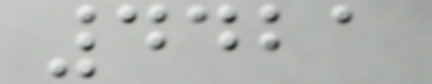4421
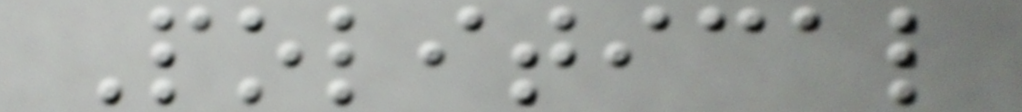Political
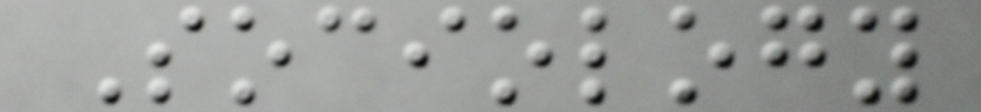Sociology
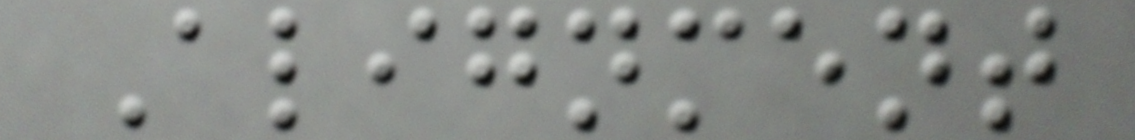Alignment
